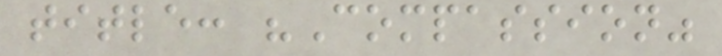title: "Compassion"
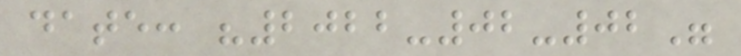date: "2022-02-02"
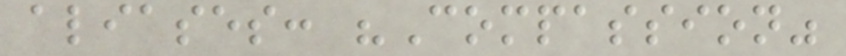aliases: "Compassion"
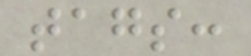tags:
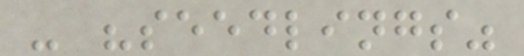- "seedlings"
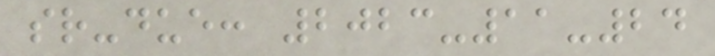sr-due: 2023-11-24
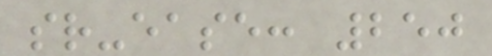sr-ease: 250
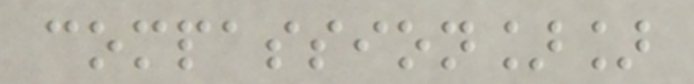compassion]]
